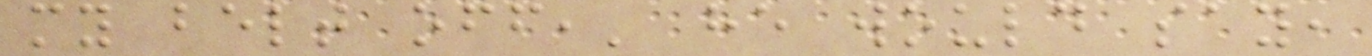my belt off,' he would say,
